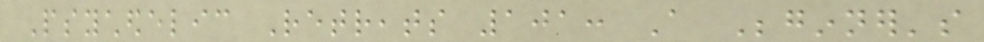Psychedelic Retreats 101: A Beginner's
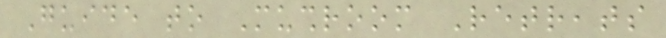Guide to Mushroom Retreats
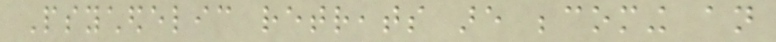Psychedelic retreats are becoming an
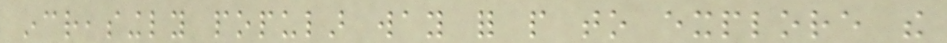increasingly popular way for people to explore the
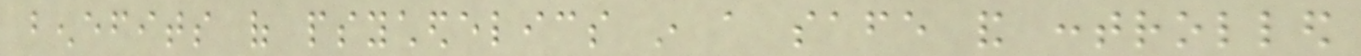benefits of psychedelics in a safe and controlled
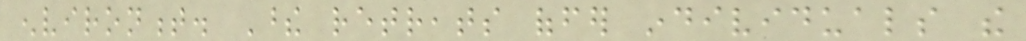environment. These retreats offer individuals the
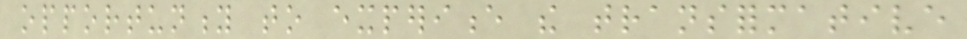opportunity to experience the transformative
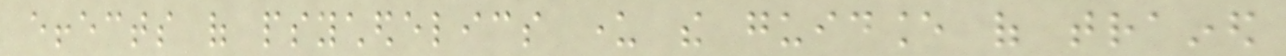effects of psychedelics under the guidance of trained
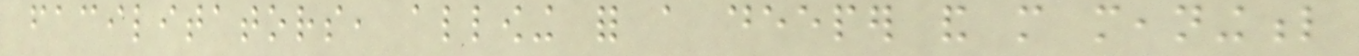facilitators, allowing for a deeper and more meaningful
